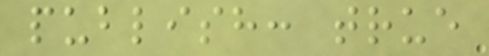publish: true
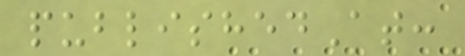publishedAt:
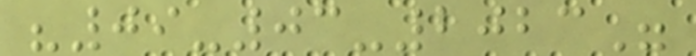"09-03-2023"
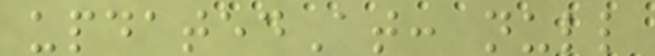updatedAt: null
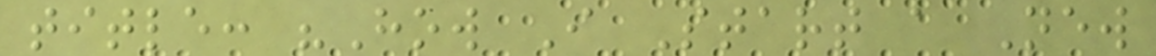title: "How I Start a New
